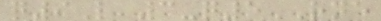q9L 3-q5RNE
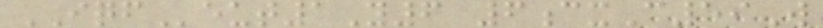IQFeut1Y6 6cxC59W
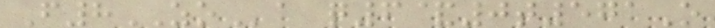F8ZOa q6&0t571O
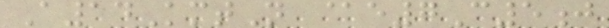A14KmtN @e7C5j
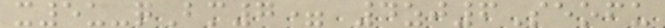x5u-qBm7= 4zj6Seofu
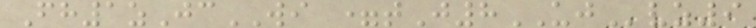Fh1zJcWI =tJ8UJvz9
